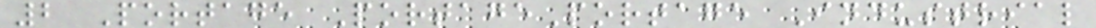2 Portage PortagePortage Industrial
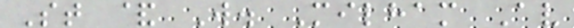St & W. Milham Av
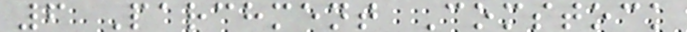6 Parchment Comstock
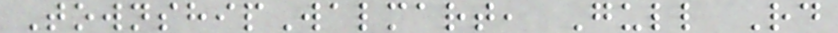TownshipWalmart, Gull Rd
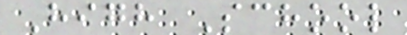High School
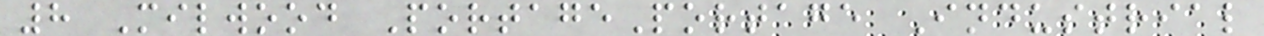8 Milwood PortagePortage Industrial
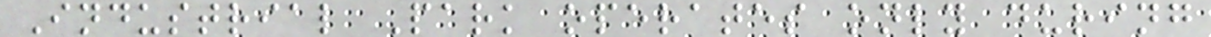Industrial Park operates only during
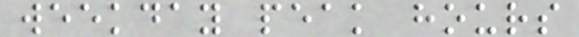weekday peak hours
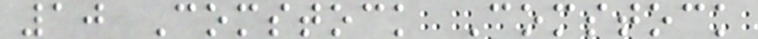10 Comstock Comstock
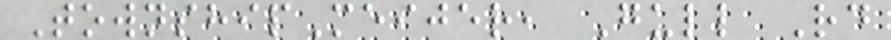TownshipMeijer, Gull Rd
